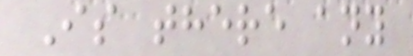Is there any
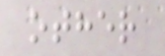other
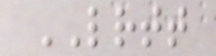LRTT
